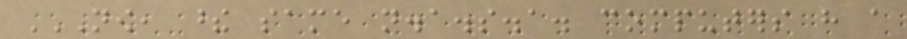NOW, THESE SAME N.A.S.A. COMPUTERS HAVE A
